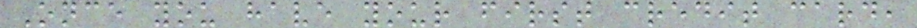Once you have your first credit card,
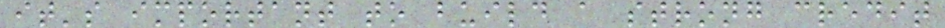it's important to build a strong credit
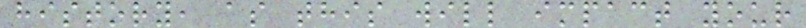history, as this will impact your
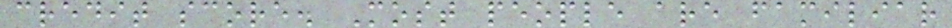credit score. Most people are familiar
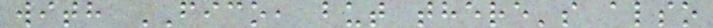with FICO, but there's also
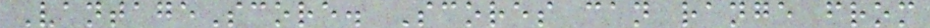VantageScore. Scores can range from
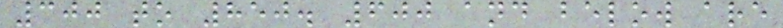300 to 850. 600 and below are
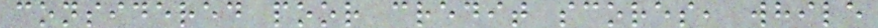considered poor credit scores, while
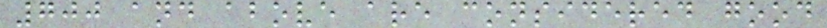700 and above are considered good
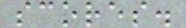scores.
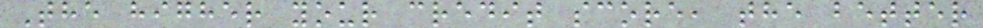The higher your credit score, the better
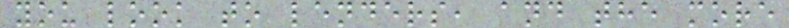you look to lenders, and the more
